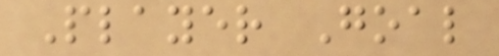Player Goal
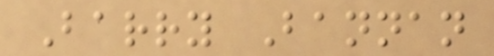Barry Bannan
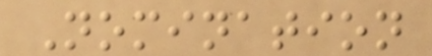Nomination
